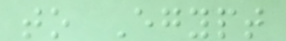to Egypt
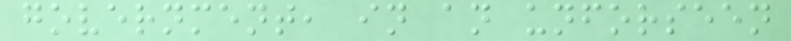government, in an unforseen
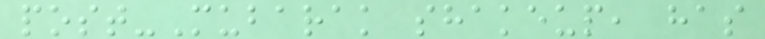post-Mubarak shakeup, has
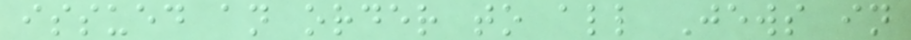issued an order to all Jews in
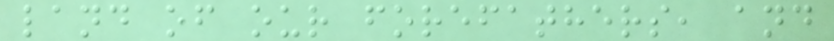land of our forefathers, and
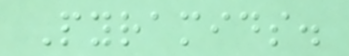Pyramids.
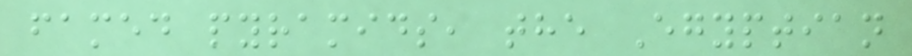famed pyramids, the Egyptian
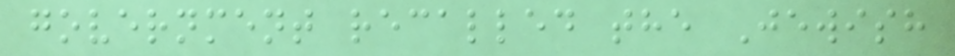government recalled the Jewish
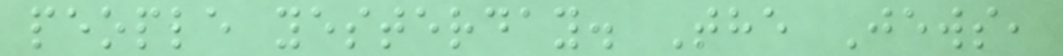people yesterday. The Jews,
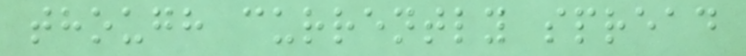though currently spread
